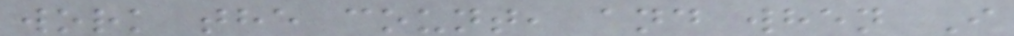work the count, and when I
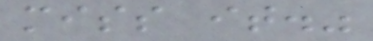miss it."
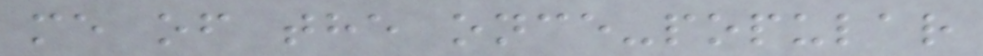me of the once-popular
